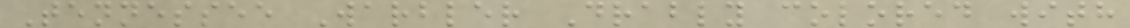Tennessee Warbler Drably colored with
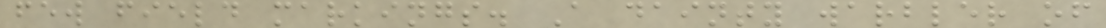few field markings. A dainty warbler of
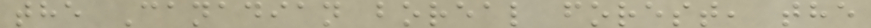the Canadian boreal forest, the
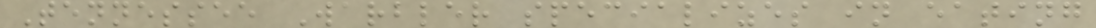Tennessee Warbler specializes in eating
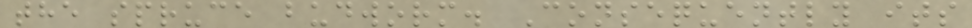the spruce budworm. Consequently its
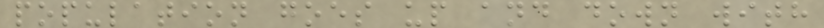population goes up and down with
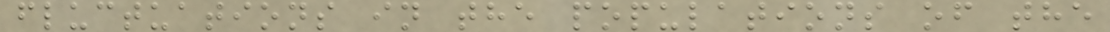fluctuations in the populations of the
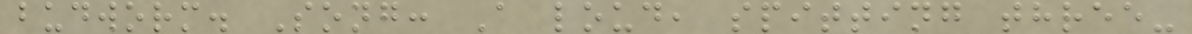budworm. Song: A loud, spitting three-
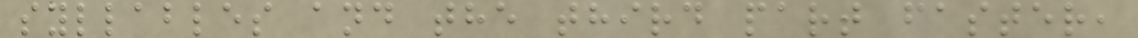syllables and the third part faster,
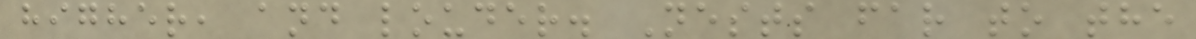higher, and louder. Nests far to the
